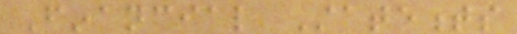Financial Statements
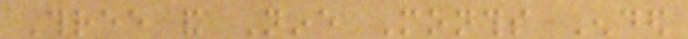Three and Nine Months Ended
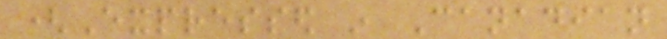(Expressed in Canadian
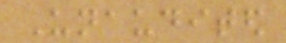Unaudited
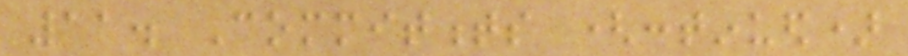11. Commitments (continued)
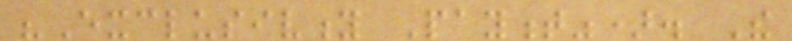"Exclusivity Payment"). The
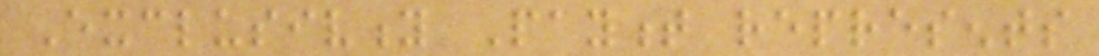Exclusivity Payment represents
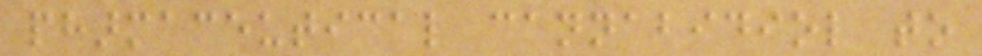pharmaceutical cannabidiol to
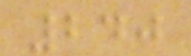240
